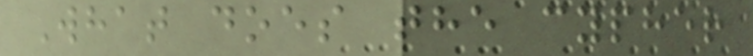What does the cypher
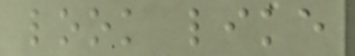look like
